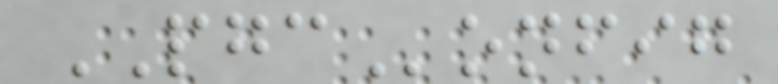PGConfig
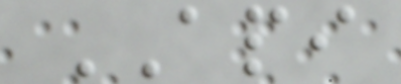API
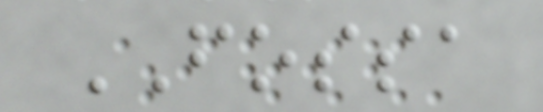FOSSA
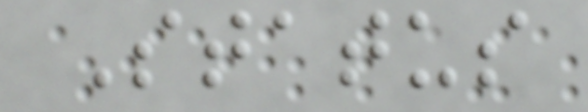Status
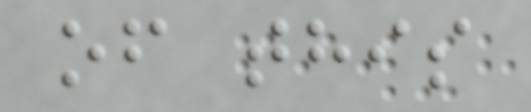of this
